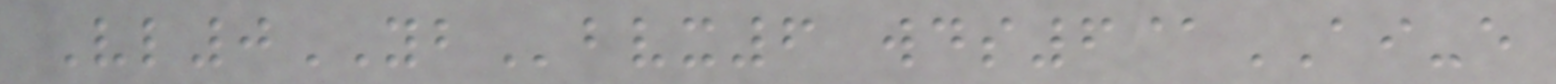Vl0YBbvx6 wds6@AI-e
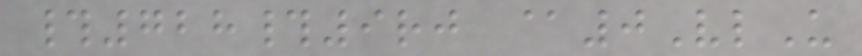#728#9rj @0VlU
